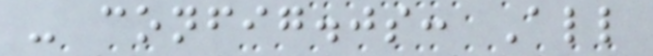- config.js: All
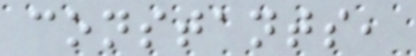constants,
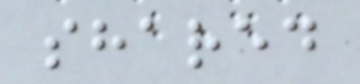shared
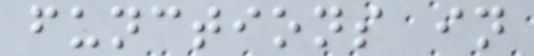functions in
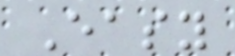Easy
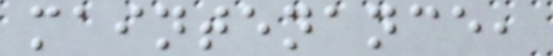maintenance,
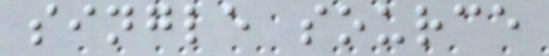single source
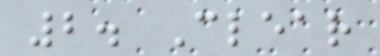2. Clear
